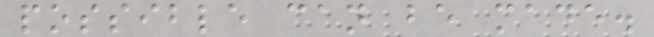possible can be made.
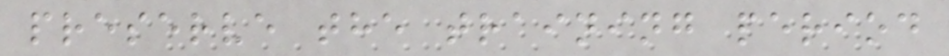preserve the training period
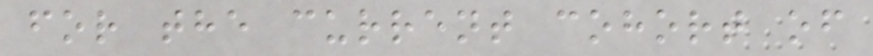for the current cohort of
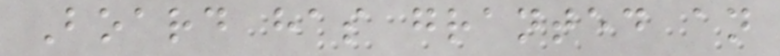Board has granted an
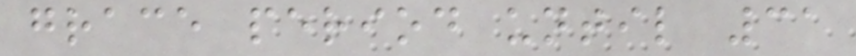grace period until 31
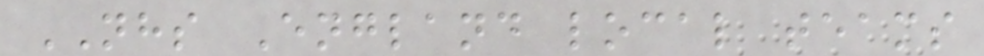NHS England local teams
